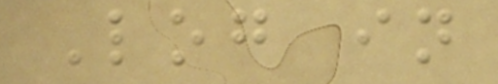Log in
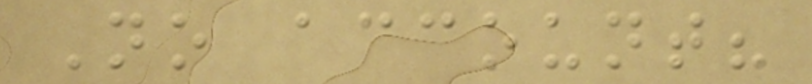No account?
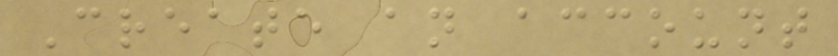Create an account
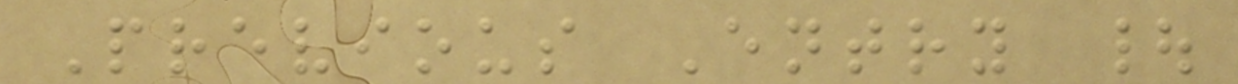Previous Entry |
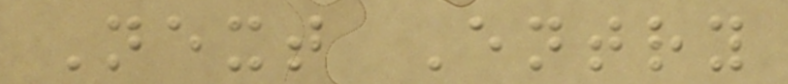Next Entry
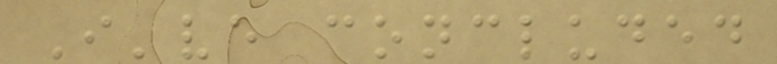I've concluded
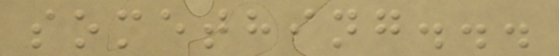something...
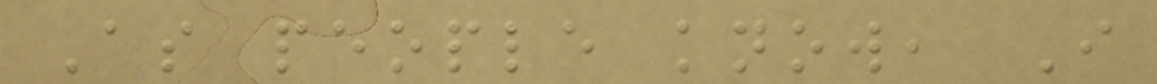As people know, I
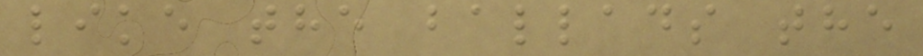like the ballads the
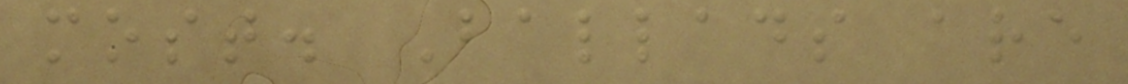most. Ballads are
